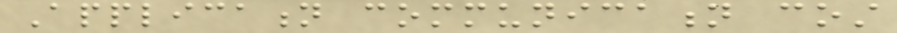Application communication cost
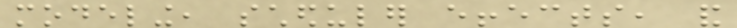modeling, scheduler effects, and
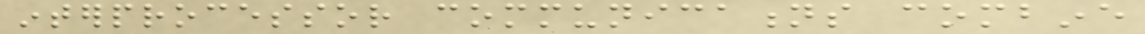interprocessor communications combine
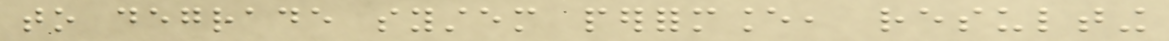to degrade system performance, resulting
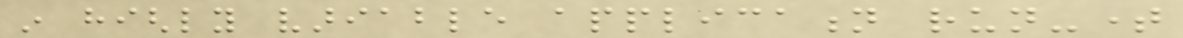in highly variable application run-time
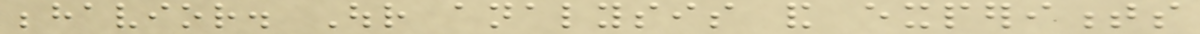behavior. Our analysis and experiments
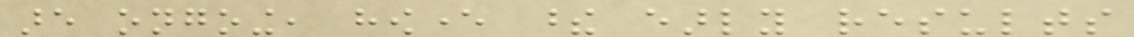are ongoing, however these early results
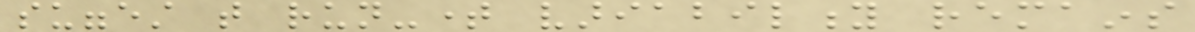suggest that run-time variability remains
